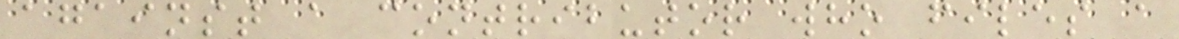against a contributor who files a
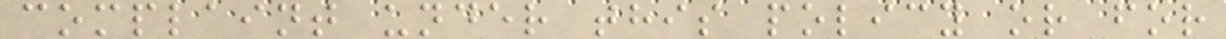complaint under this policy or for
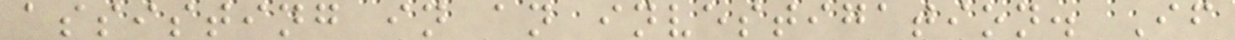assisting in an investigation. If
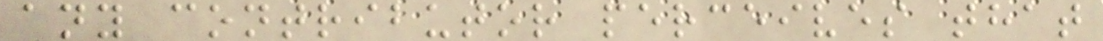any contributor perceives that
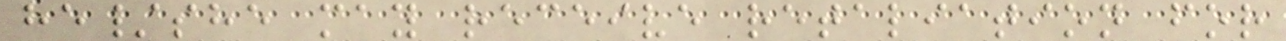he/she may receive retaliation for
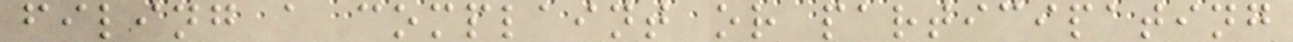filing a complaint or participating
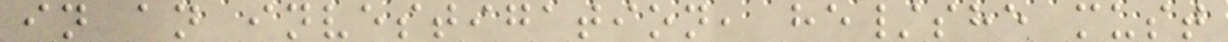in an investigation, he/she must
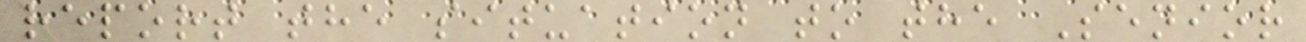report the situation to the Senior
